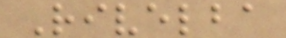Rivelba
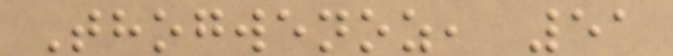Thogwenoz, 51
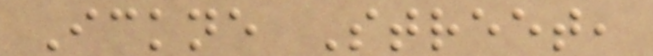Ickne Street,
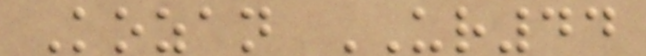Kozan UR44
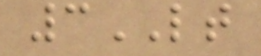3LT
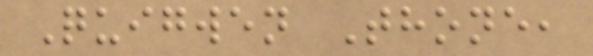Quigwen Thone,
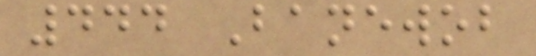444 Banewob
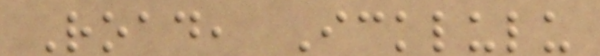Road, Icklulu
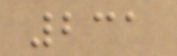231
